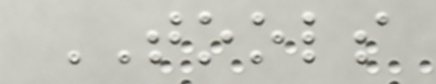TOOLS
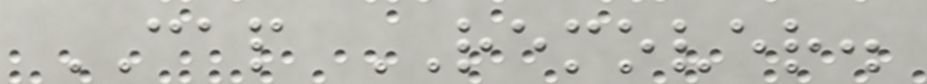CAP REMOVER.
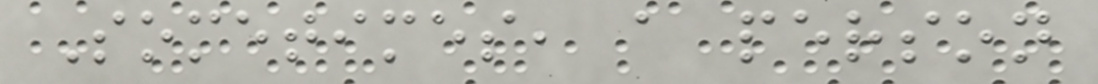Sometimes, a person
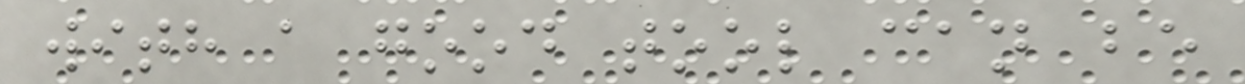with a good tool can be
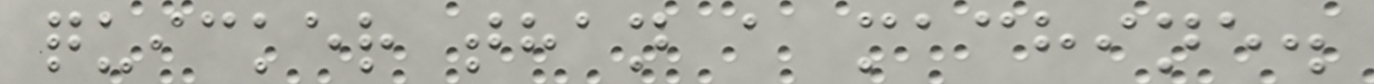quicker than a machine.
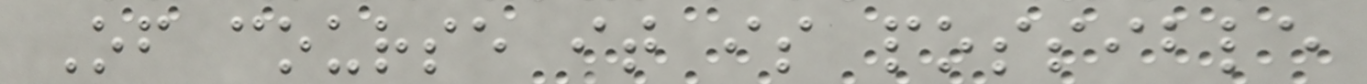Of course it is possible
